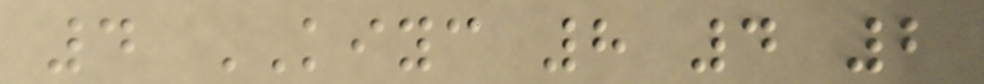4 KIYC 8 4 2
